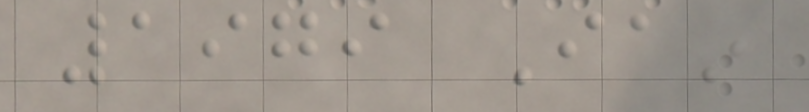1979 Iain
